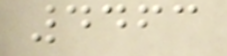4463
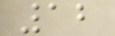12
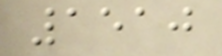1510
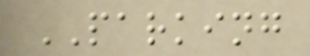PARKING
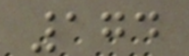174
